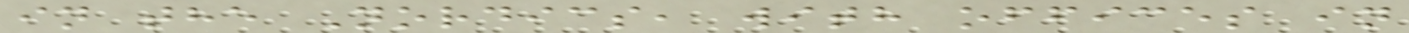in the Nordics, with offices in
